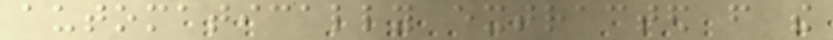automatically extracted from the
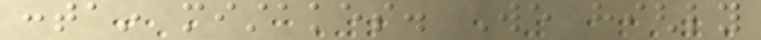contain mistakes. We highly
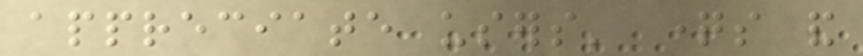appreciate users' questions and
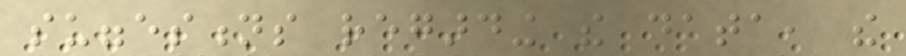suggestions regarding the data, the
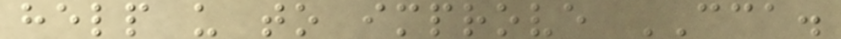help us to improve CCA.
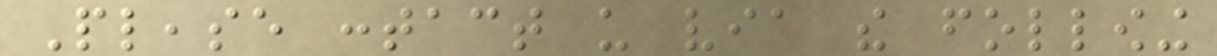Please contact us via the following
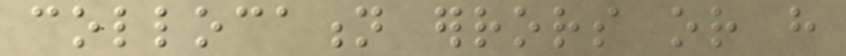collocation errors or have
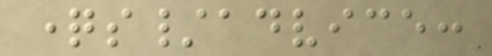questions/advice:
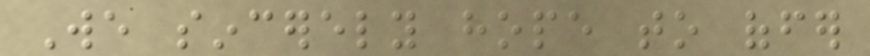We sincerely hope to offer
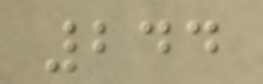244
